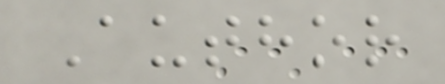Author
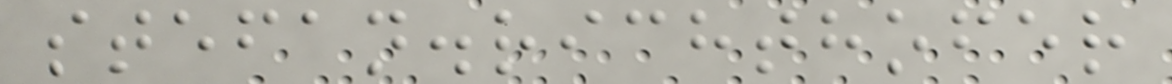stefan.richthofer
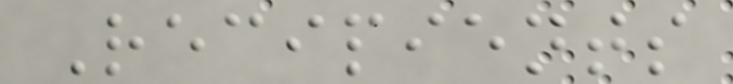Recipients
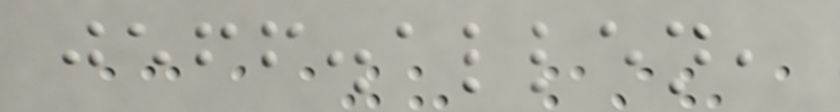jeff.allen,
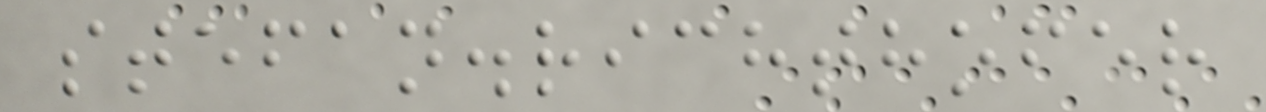stefan.richthofer
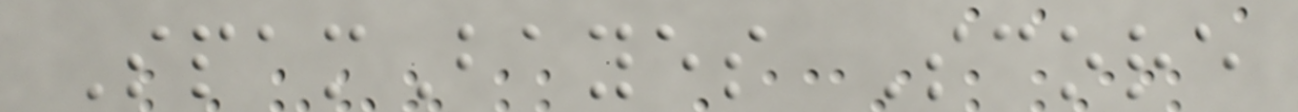SpamBayes Score
